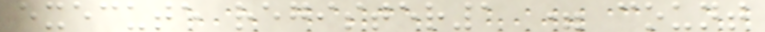execute register1 = count
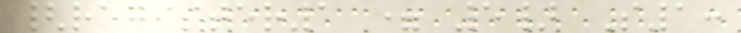{register1 = 5} S1:
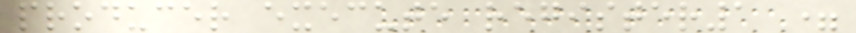producer execute register1 =
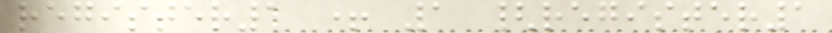register1 + 1 {register1
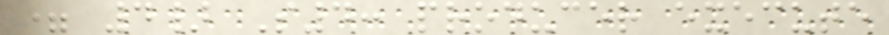= 4} S4: producer execute
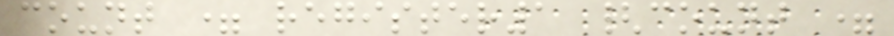count = register1 {count =
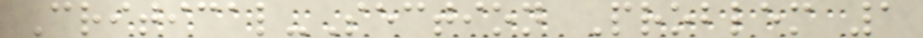Critical-Section Problem 1
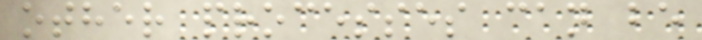other processes can be
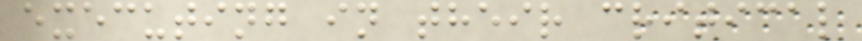executing in their critical
